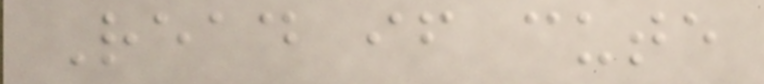Read if cute
